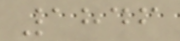1846
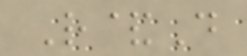R&D
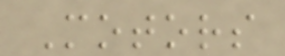Motors
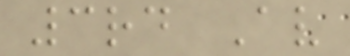3rd Av
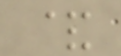&
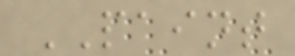PAINT
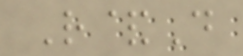R&D
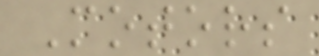Motors
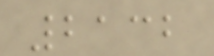2132
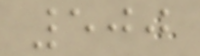500
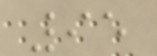95
